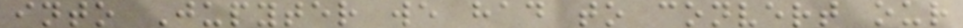into Jupyter we had to convert our
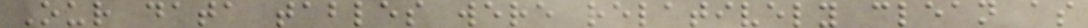Our data tables were relatively clean as
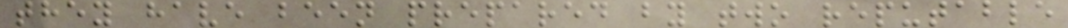they have been prepared by two reputable
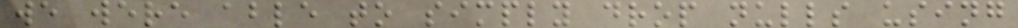we were able to simply drop nulls using
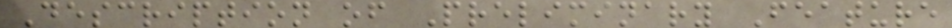Description of Preliminary Feature
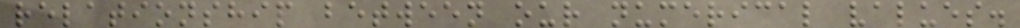relationship between our numerical values.
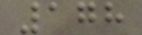178
